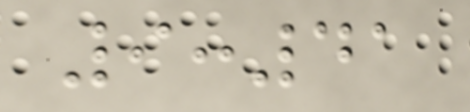9:41
